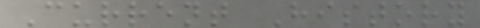Current History
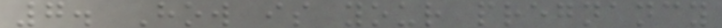7. How is your pregnancy
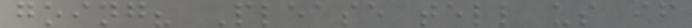going? Please tell us if
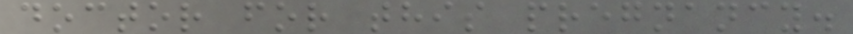doctor for this pregnancy.
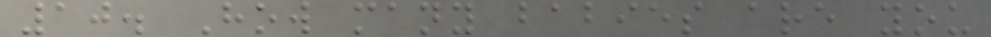10. How many babies are you
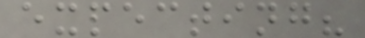expecting?
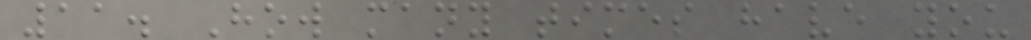11. How many times have you
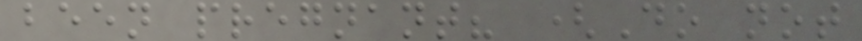been pregnant? (Do not
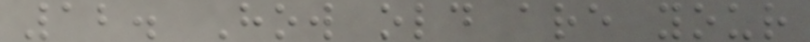12. How old are your
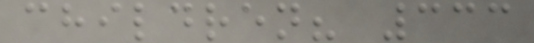children? 333
